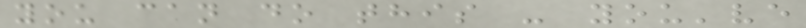you can do this - you've
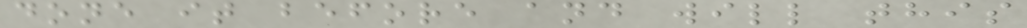done it before and will this
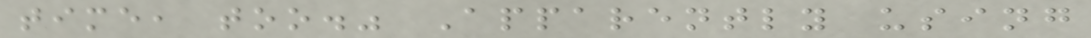time, too." Apparently using
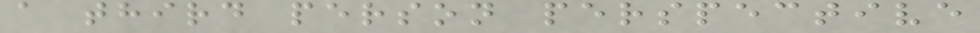a third person perspective
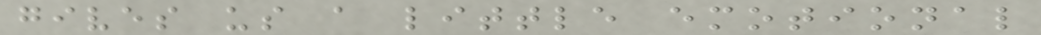gives us a little emotional
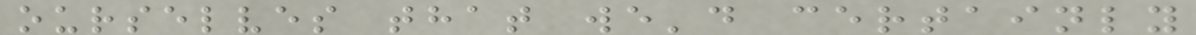ourselves that we'd certainly
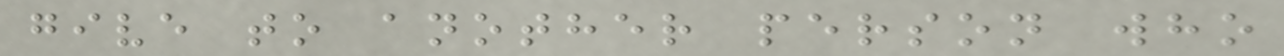give to another person who
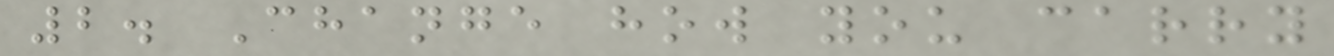2. Change how you carry
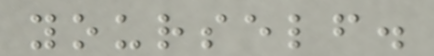yourself.
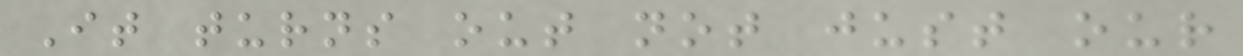It turns out not just our
